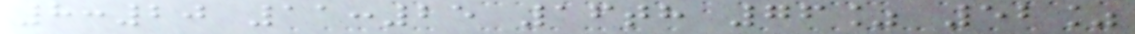8:20 11:25 16th 76% 52%
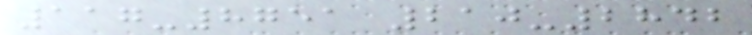117-8751 210-2842
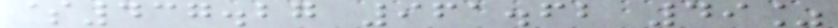$437.27 961.62 49%
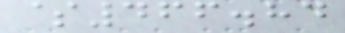$466.84
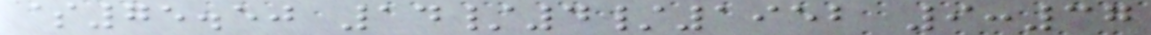$75.50 14/4/1952 9:37
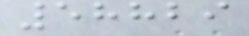58829
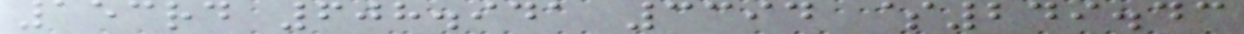153rd 608.941 3394 $249.43
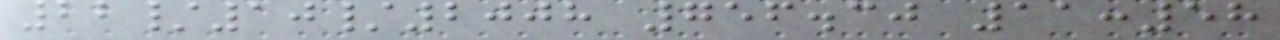22/10/2008 756.30 11:58
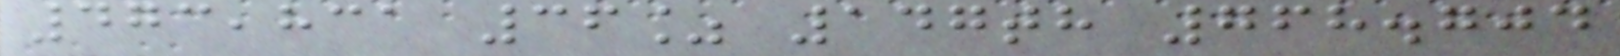473,831 36% 147th 768.704
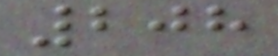208
